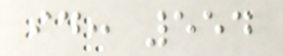id: 554
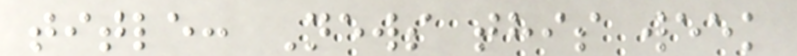title: News this week
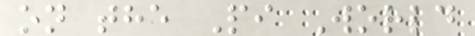on the Pi World
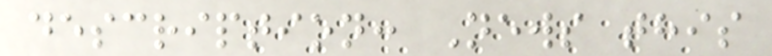description: News this
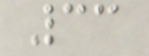33
